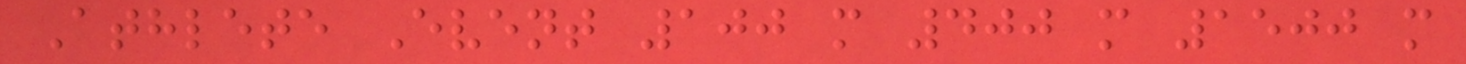Athlete Event 100 m 400 m 1500 m
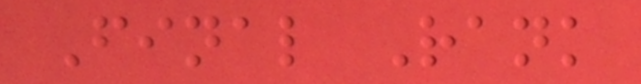Final Rank
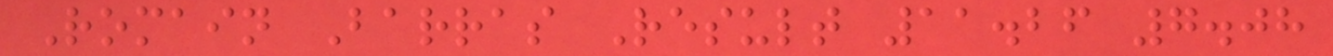Romain Barras Result 11.26 7.08
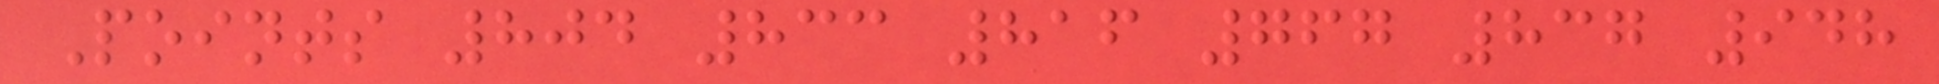Points 804 833 816 767 837 948
